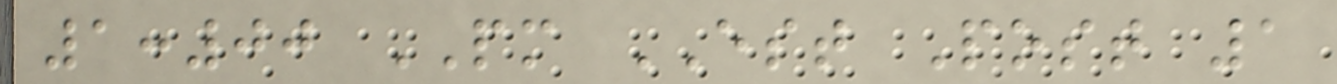1:00 PM EST Post 1
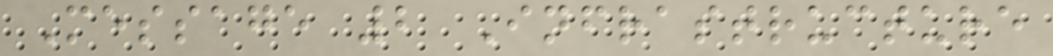Message 2 Infrastructure
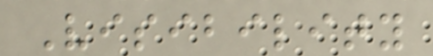Visibility
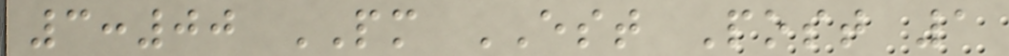3:00 PM EST Post 1
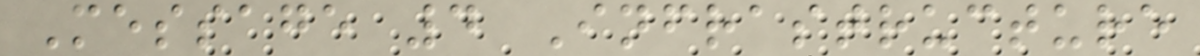Message 4 Infrastructure
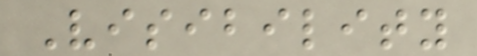Visibility
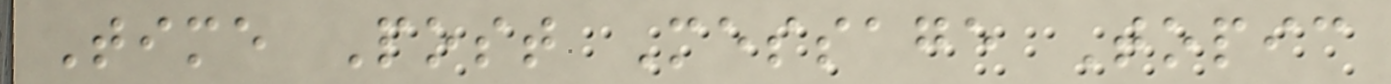Time Post Message Topic
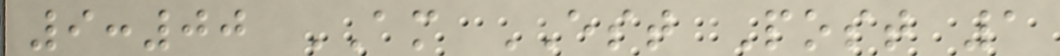9:00 AM EST Post 1
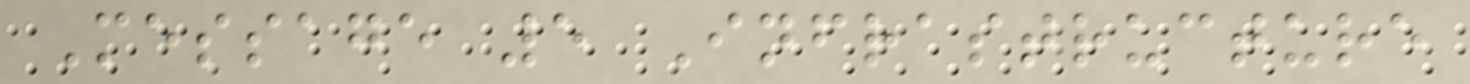Message 5 Infrastructure
